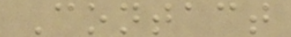Contact
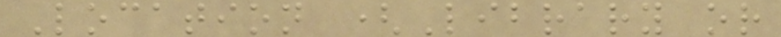Location (Library or
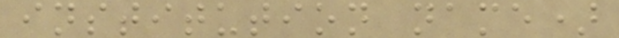institution name)
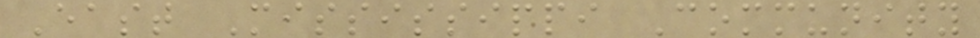East Mississippi Community
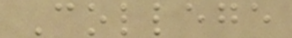College
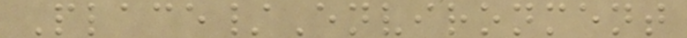Place/Environment
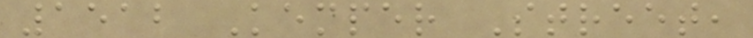1512 Kemper Street,
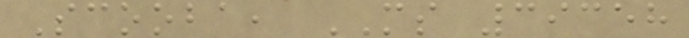Scooba, MS 39358
